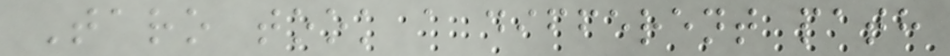Taro took a different path
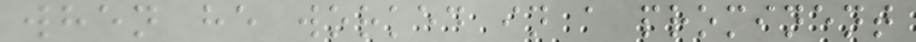when he worked in a prominent
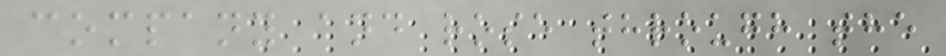company and rose through the
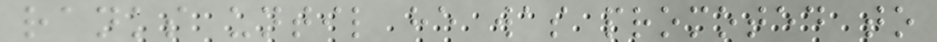ranks until he was promoted to
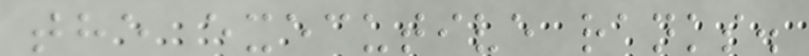the executive ranks.
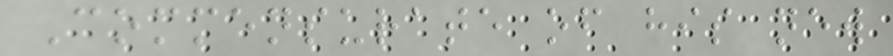Commensurate of his new
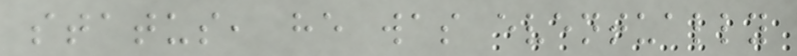status, he was eventually
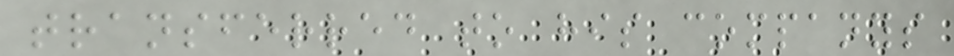transferred to his companys
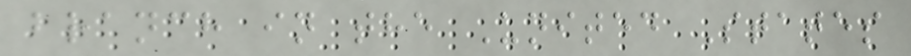branch in the United States
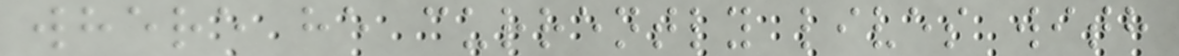where he currently lives with
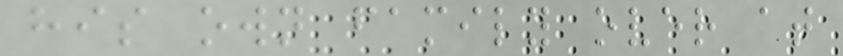his own family over at
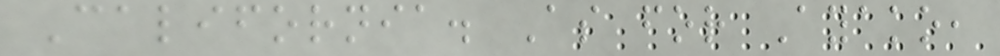California. As for Ayako,
